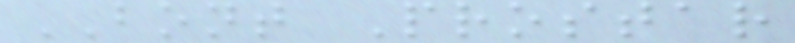BONT Prostar
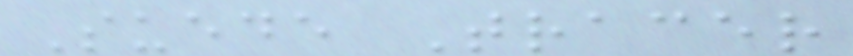Suede Tracer
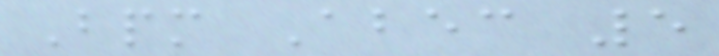Bpm Abec 5
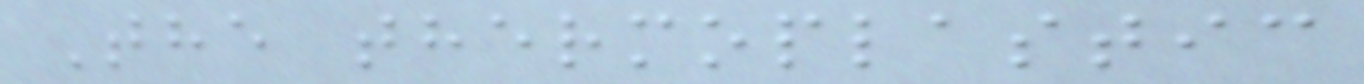The thermoplastic
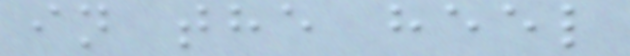in the heel
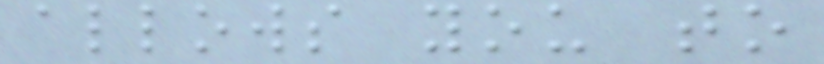allows you to
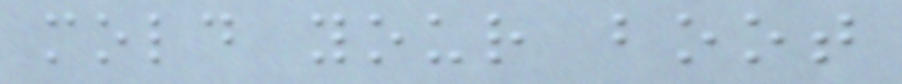mold your boot
